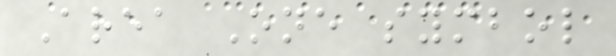Area One symbol
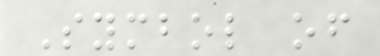Symbol of
